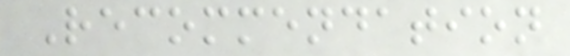Recommendation
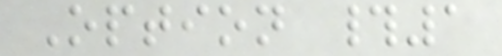Option #1
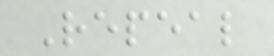Repeal
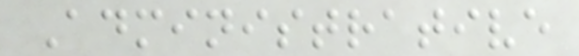Administrative
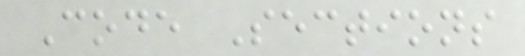Code Sections
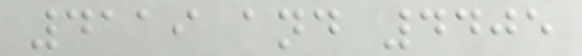4119 and 4405
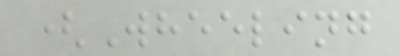(Wheeling
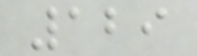129
